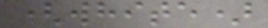(white)
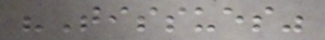"Tissues"
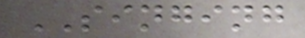SINGING
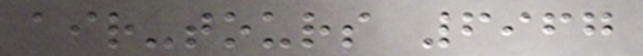air-tours 6967
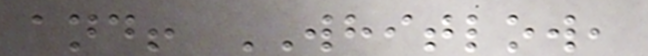and! WHITLOW,
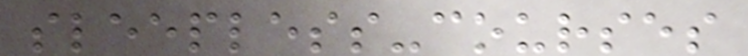sleepless-courses
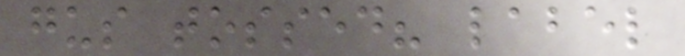gus tossed? label
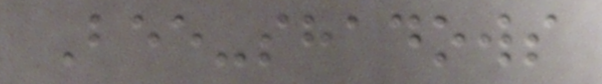Bee-shadows
